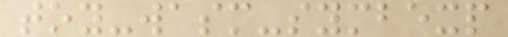toy-wasm-symbexp
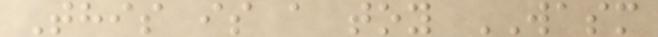This is a toy WASM
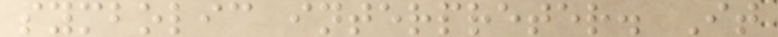symbolic interpreter. It
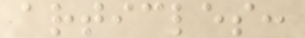articles:
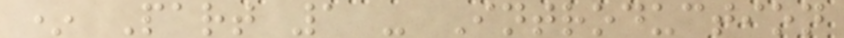* Part 1 - Introduction
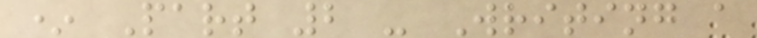* Part 2 - Writing a
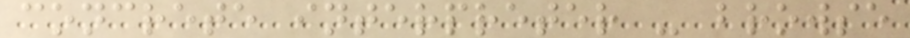concrete interpreter - browse
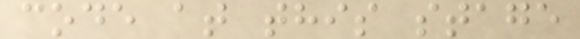code at this stage
